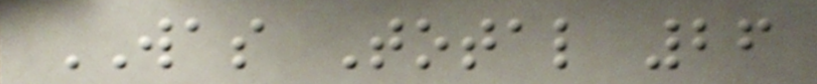WAS Total 26
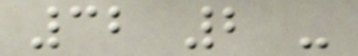32 2 -
